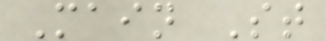Main St
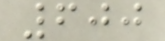600
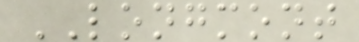LONGMONT
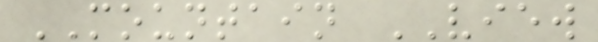MOUNTAIN VIEW
